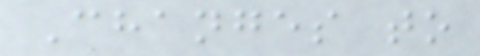Changes to
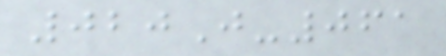020J-061
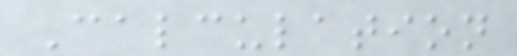Calculation
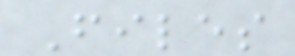Files
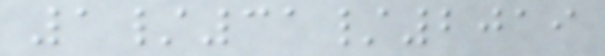1/31/2019
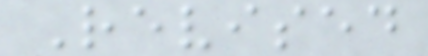Revised
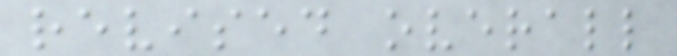revised overall
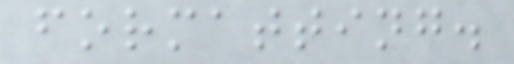formatting.
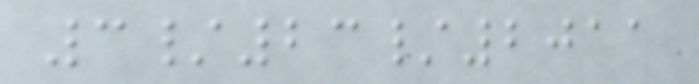3/23/2011
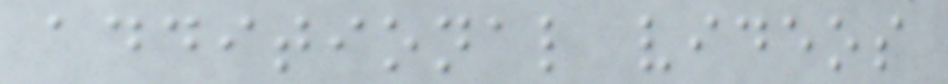additional videos
